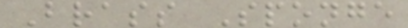Brass Sponge
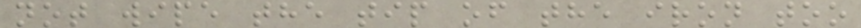not wipe the tip of the iron too
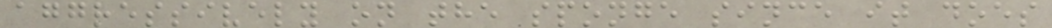aggressively on the sponge since it does
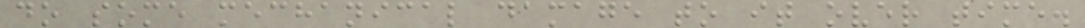do some mechanical damage to it over time.
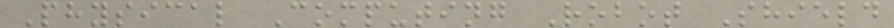Physical Computing Robot Shield
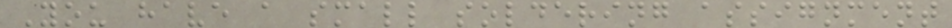You have a small soldering assignment
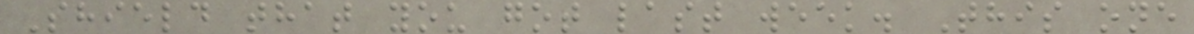Shield that you got last week. This one
